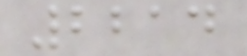2214
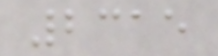2315
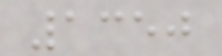1350
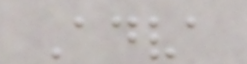Adva
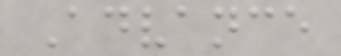Advance
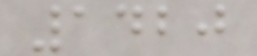1420
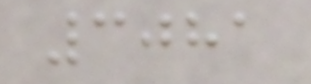3081
